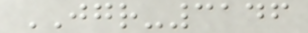JGR-3146
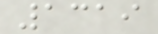1319
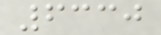6330
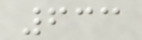633
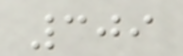309
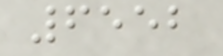6552
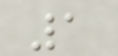1
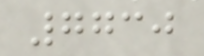7730
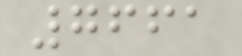7661
